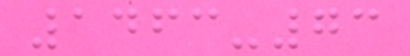1463-73
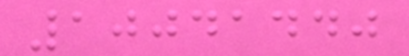10041440
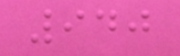940
